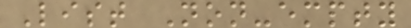List Non-empty
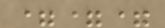===
